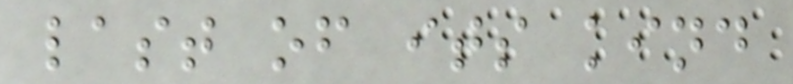last of its kind
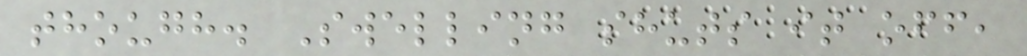though. Swelling shuts it off,
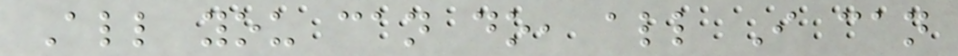All you can do, all I can
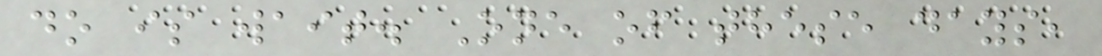do is wait. One of these days,
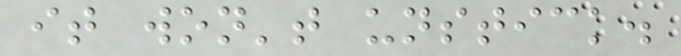it won't unstick.
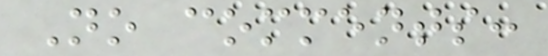No comments:
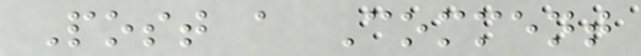Post a Comment
